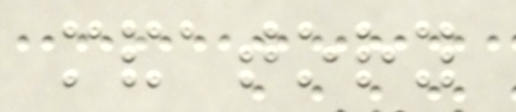mandatory
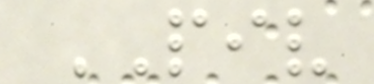PIV
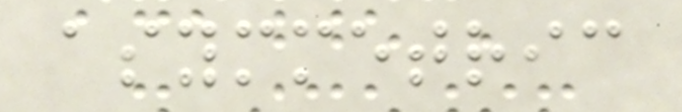asymmetric
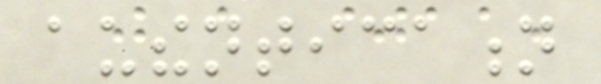authentication
